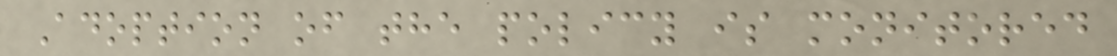Adoption of the policy is monitored
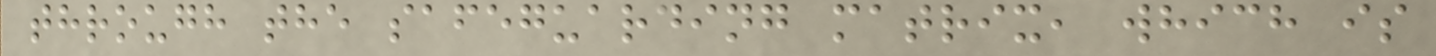through the safeguarding matrix, which is
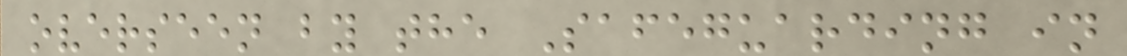overseen by the Safeguarding in
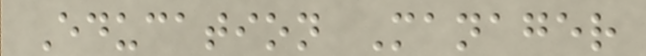Education Manager
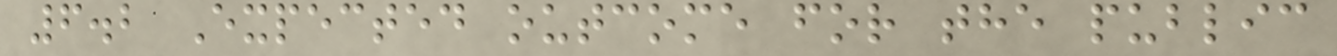6.2 Expected outcome for the public
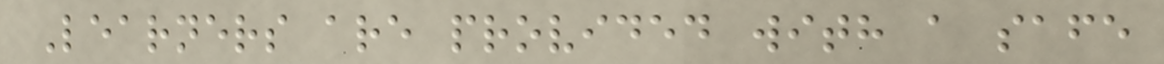Learners are provided with a safe
